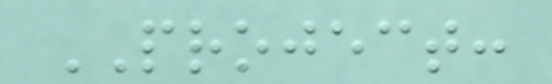PROJECT:
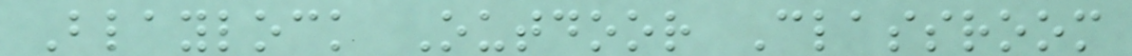Blaylock Outdoor Classroom
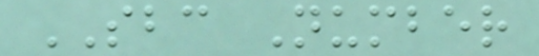SBC Number
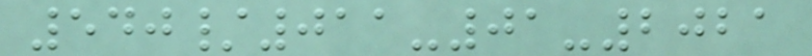540/011-01-2021
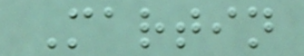Martin
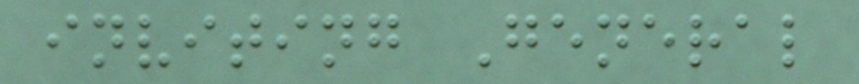inviting General
